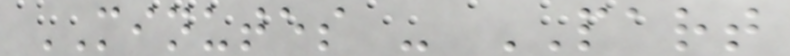MINUTES - PART
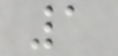1
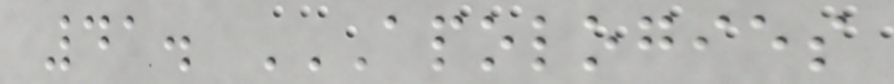41. APOLOGIES
